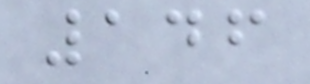146
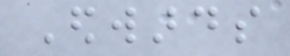Edwards
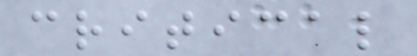critical
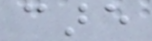care
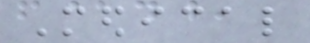Medical
